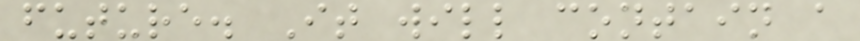future. It will contain a
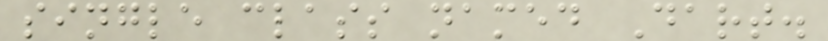single class named Dart.
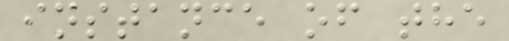instance of the
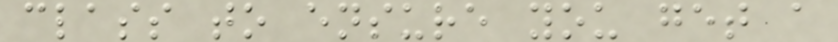class to ensure you get a
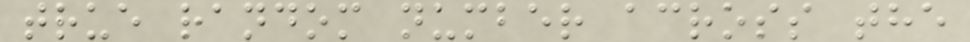true random number across the
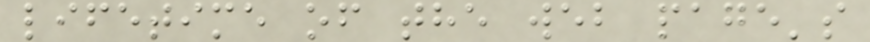lifetime of the web page's
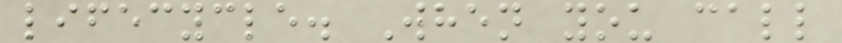lifecycle. When you call
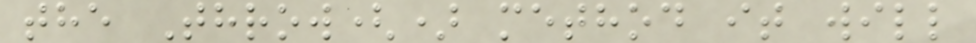the Throw() method it will
